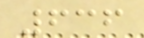636
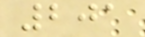201
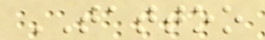TATTOO
